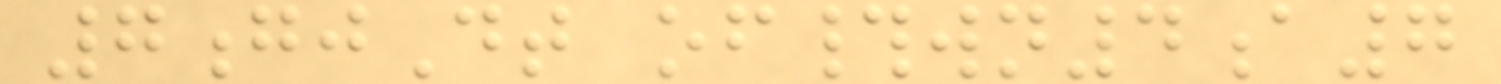7gjDt of#wn4a7
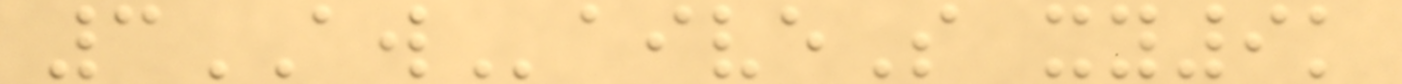3AWaiveS xy9k
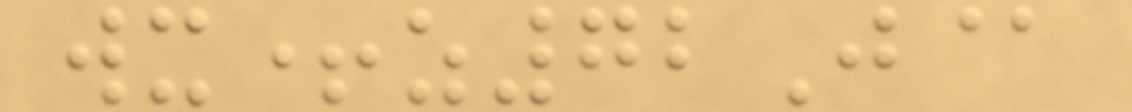wx+z72J@
